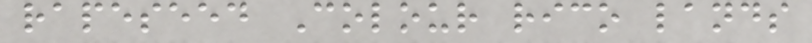rapeseed Colour rico lands
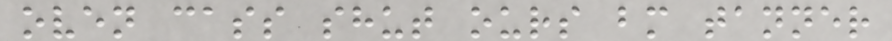oven cass shut ours bm tanner
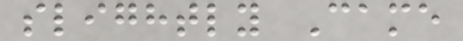slightly Came
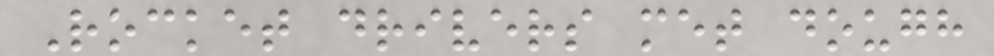Rocket drivers met dough
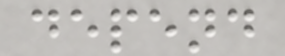depend
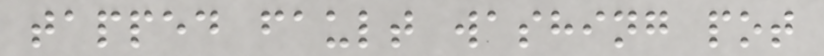tapped fault washing pot
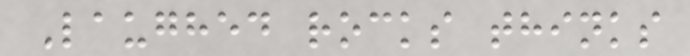Laughed rocks thinks
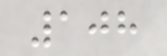108
